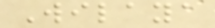Wilaya
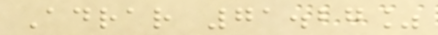Adrar 71.27%
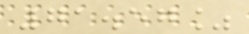71.57%
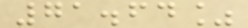71.64%
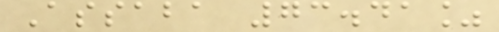Assaba 73.41%
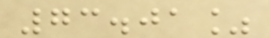73.01%
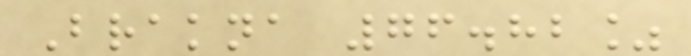Brakna 76.82%
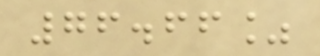76.66%
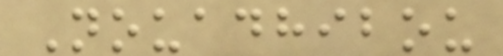Nouadhibou
